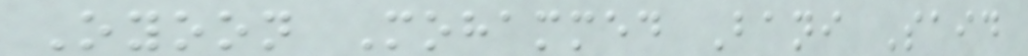Oyoon Mohammed Bani Said
